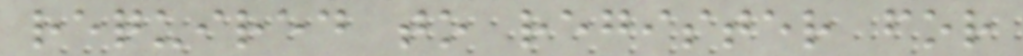required to register for
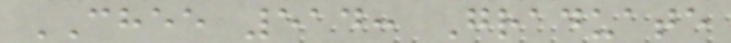CHEE 514: Graduate
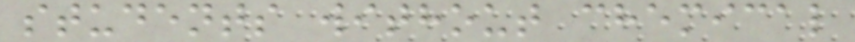students without chemical
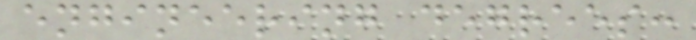engineering degrees:
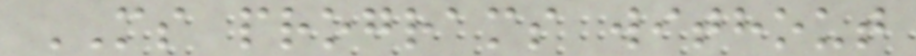MS programs without
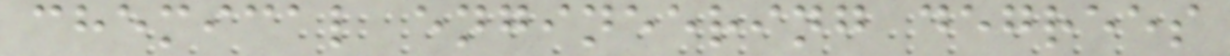chemical engineering degrees
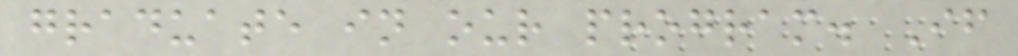graduate in our program. If
